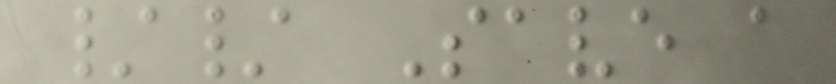// Save a
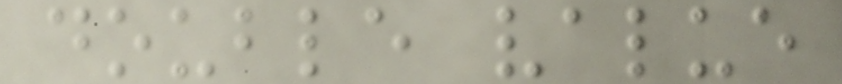double value
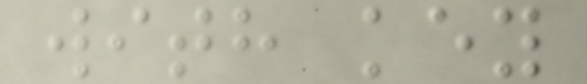with key
